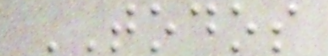TODOS
